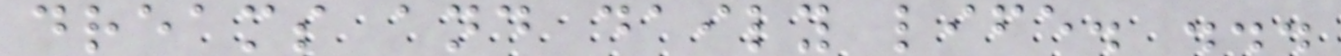dreams and daily life. ...
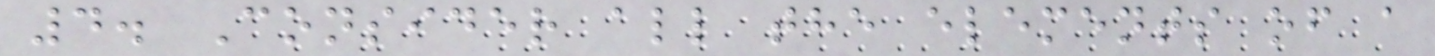4. Consider all the elements of a
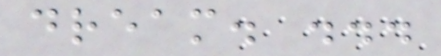dream. ...
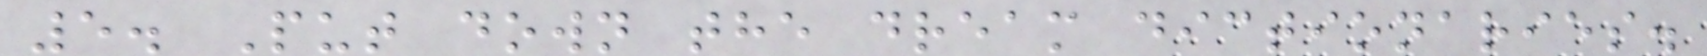5. Put down the dream dictionaries.
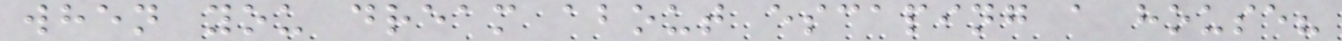when you dream about escaping a house?
